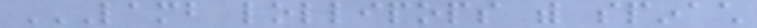LAMB LOLLIPOPS WITH SPINACH
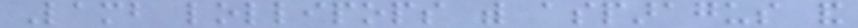Lamb lollipops with asparagus and
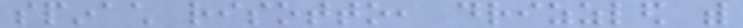spinach risotto, drizzled with
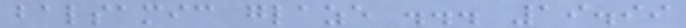balsamic glaze ... 19.99
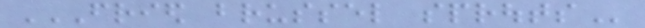FRIED BRUSSEL SPROUTS
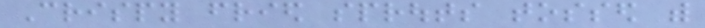Crispy fried sprouts tossed with
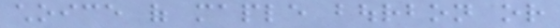choice of maple bourbon or
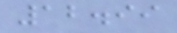12.99
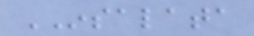INSALATA
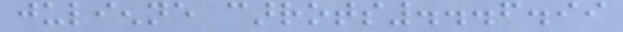julienne carrots...6.99
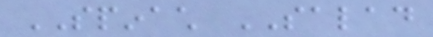SPINACH SALAD
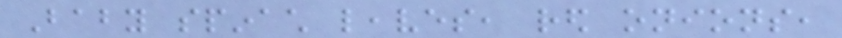Baby spinach leaves, red onions,
